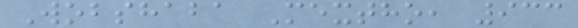Wobshaba Mextho, 933
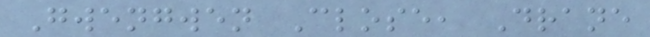Gwengwen Close, Drane
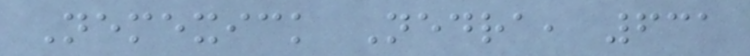Nemexick Nedra, 631
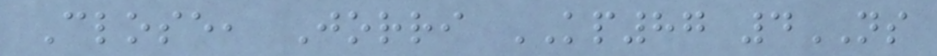Close, Jorri KP87 4NS
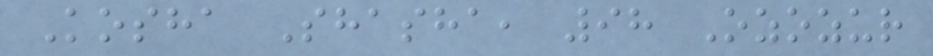Kosha Shasha, 98 Ozozur
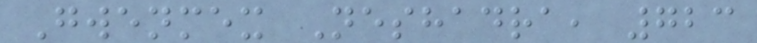Gwenmex Neshadra, 723
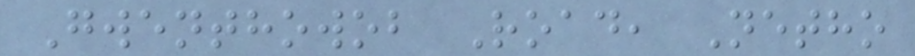Gwenthowob Road, Netho
